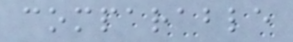comparable
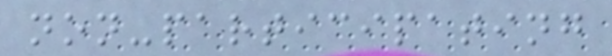non-participating
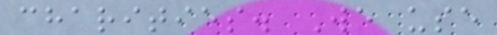charities. We use
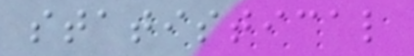statistical
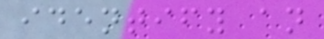identify an
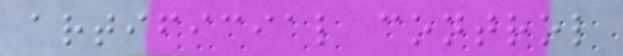artificial control
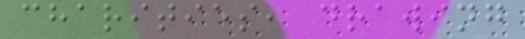charities, drawing
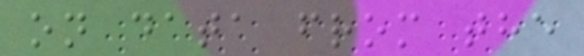on data from the
